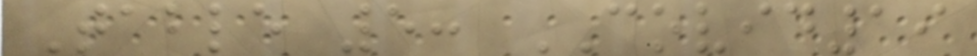Table 5: COVID19
